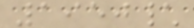1950\
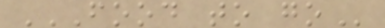FOOD TO GO
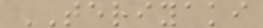TERIYAKI
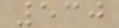530
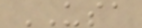USA
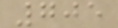705
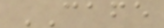CAFE
